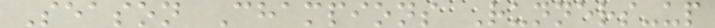Season Champions Runners-up
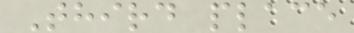Third place
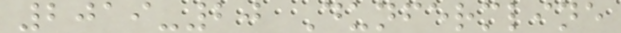2019-20 Dunfermline
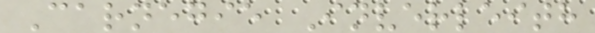Carnegie Inverleith
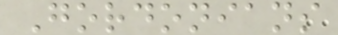Gordonians
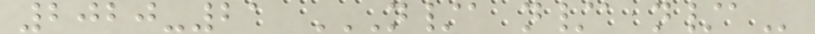2020-21 N/A N/A N/A
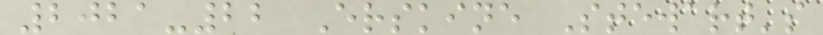2021-22 Erskine Stewart's
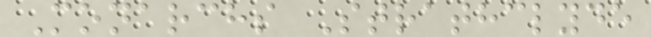Monarchs Strathclyde
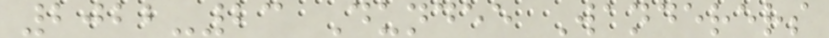2022-23 Dundee Wanderers
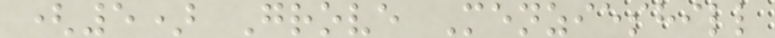(5) Grove Menzieshill
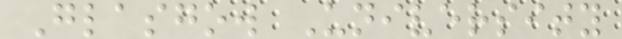Glasgow University
